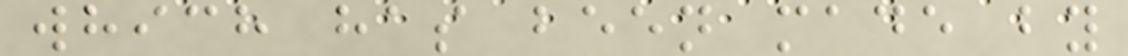which has been made by
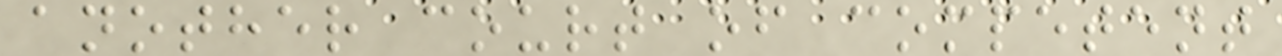another court of competent
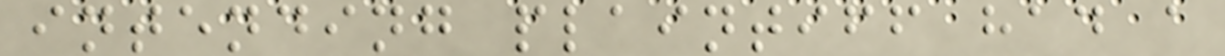intending plaintiff had a
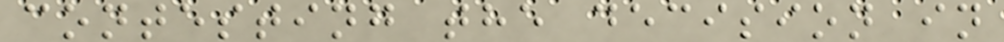contesting the decision in
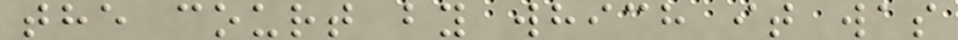the court by which it was
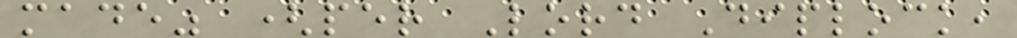made" (per Lord Diplock,
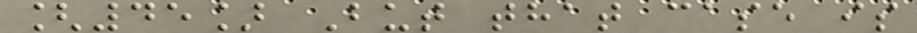[45] But that case is
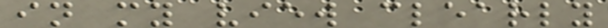in my view clearly
